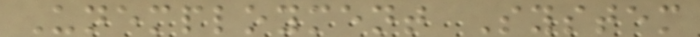Unemployment System
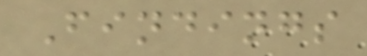Findings
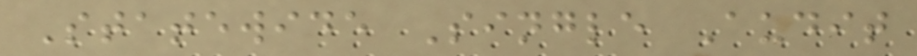Statewide Single Audit
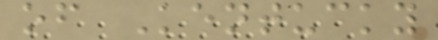of Kentucky
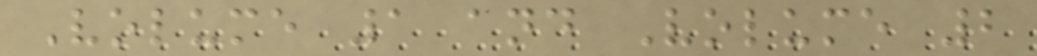Volume 1 and Volume 2
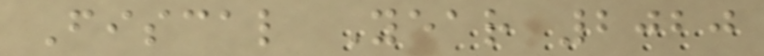Fiscal Year 2020
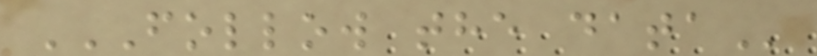FOLLOW THE DATA
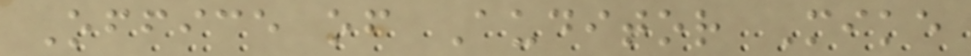Office of Auditor Mike
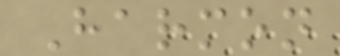Harmon
